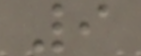9
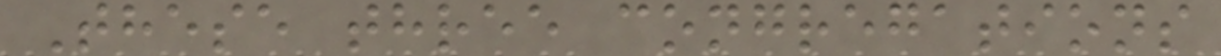These three congregations
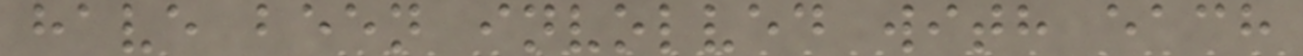have been involved with each
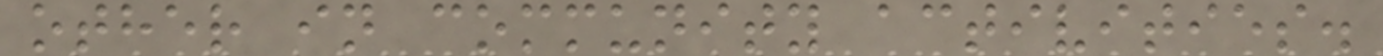other in community activities.
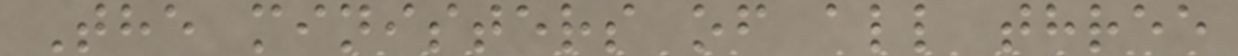The ministers of all three
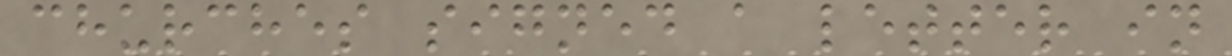churches signed a letter in
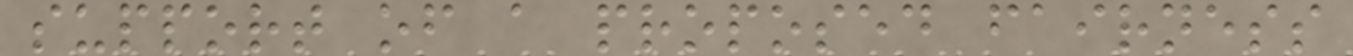support of a proposed fairness
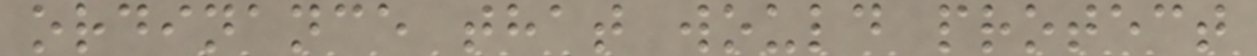ordinance that would protect
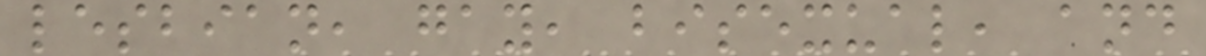lesbian, gay, bisexual, and
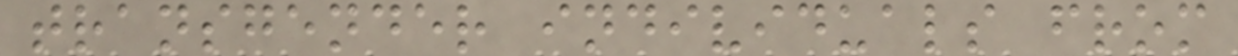transgender individuals from
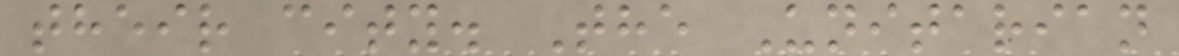their city. The Unitarian
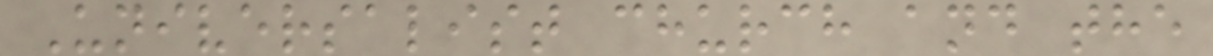Universalist church and the
